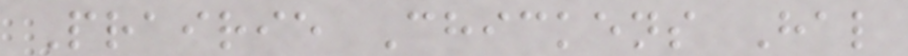Prairie Chickens Hal
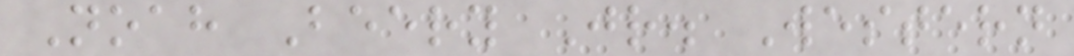Noah Beery Jr. Western
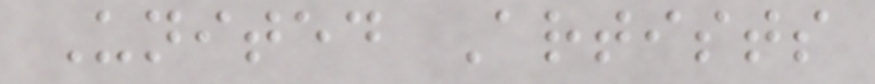United Artists
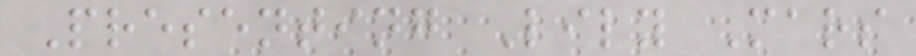Presenting Lily Mars
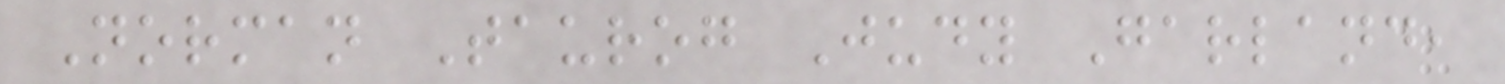Norman Taurog Judy Garland,
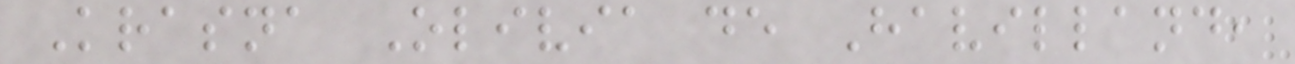Krasna Olivia de Havilland,
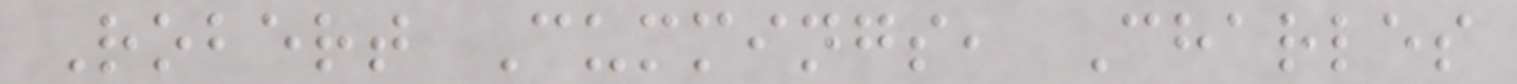Robert Cummings, Charles
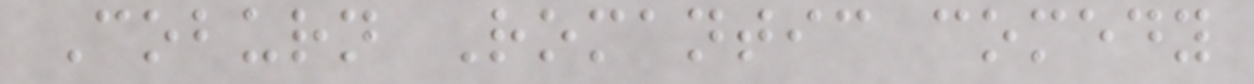Coburn Romantic comedy
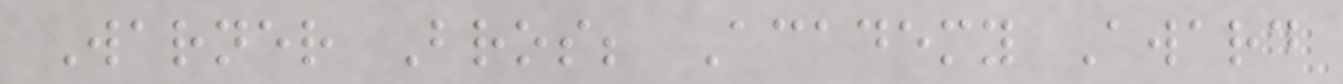Warner Bros; Academy Award
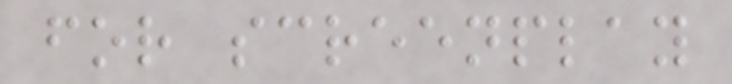for screenplay
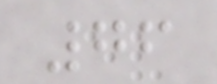76
